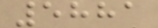5881
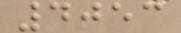4053
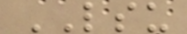LSU
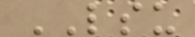LSU
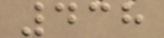438
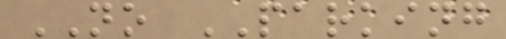NO PARKING
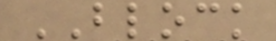BLOCK
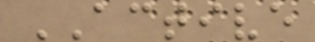ACTIVE
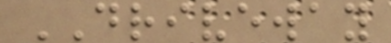DRIVEWAY
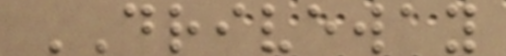DRIVEWAY
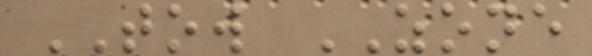TOW ZONE
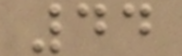44
